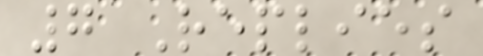7 Replies
